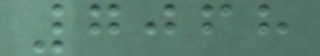7068
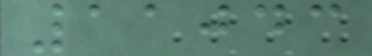11043
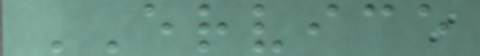ERVICE
